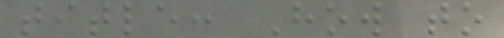title: How to
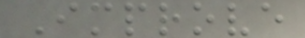Improve
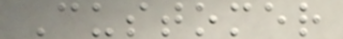Customer
